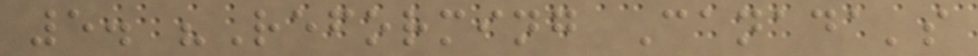5. "Reforming Canada's
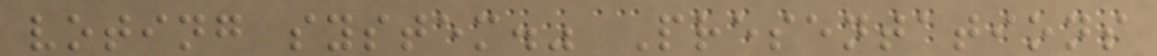voting system." Presentations
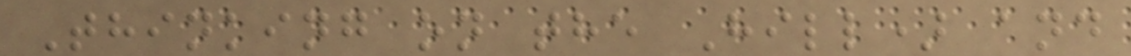Thinking on the Hill) and
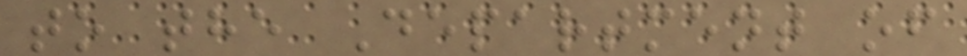to the Department of
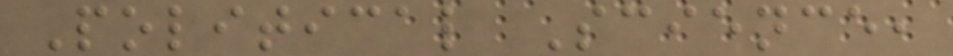Political Science,
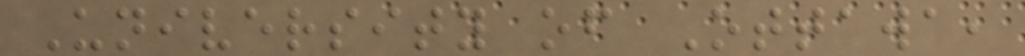University of Ottawa,
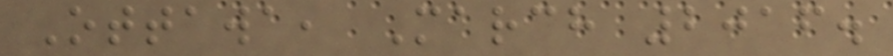Ottawa, March 2016.
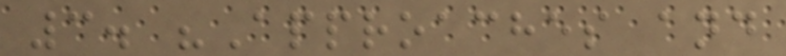3. "Approaches and
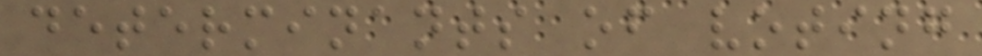determinants of voting
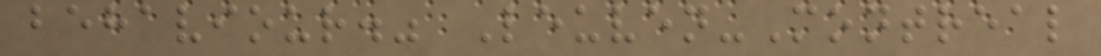behaviour." Leuven-Montreal
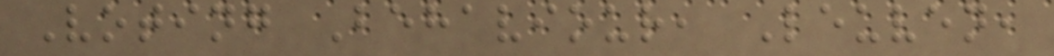Voting Behaviour, Leuven,
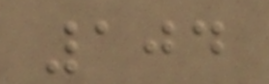104
